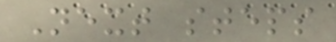Next steps
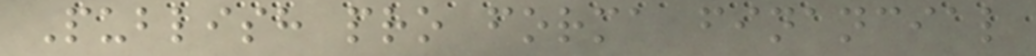Publish pro forma financial
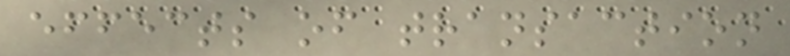effects of transaction
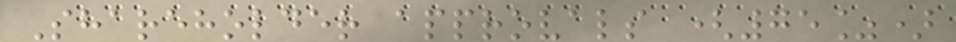Shareholder approvals (75%)
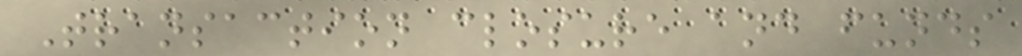Transaction closure and funds
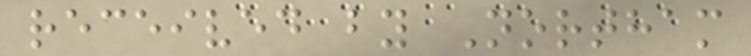received by Northam
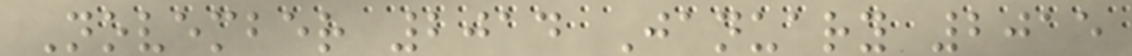November 2014 January 2015
